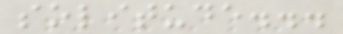solitude...
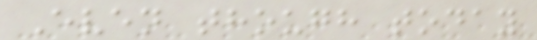Even though today
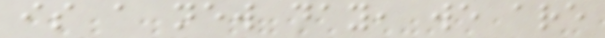is a new day, we are
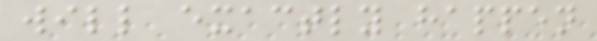will exactly happen
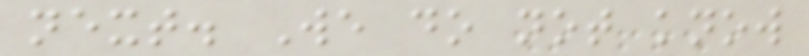next. We do not know
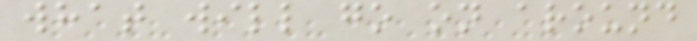what will go on around
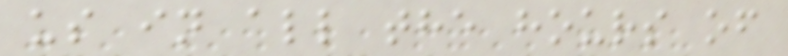us in all the hours of
